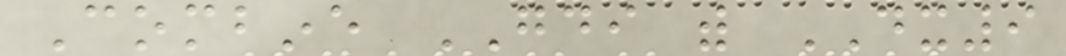Combine GDI with DX9
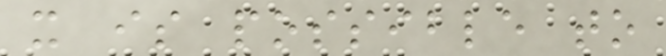it is possible to
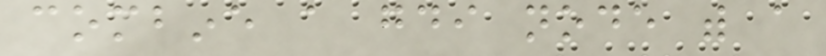combine a gdi node with a
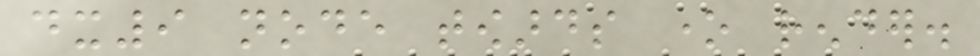dx9 node towards one render.
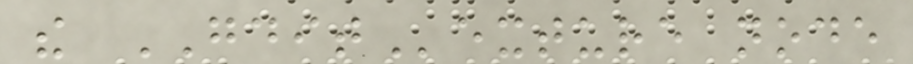the GDITexture node
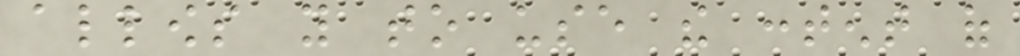allows you to use the content of
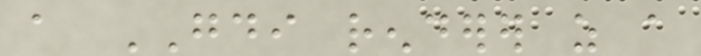a GDI renderer as a
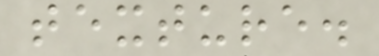texture.
